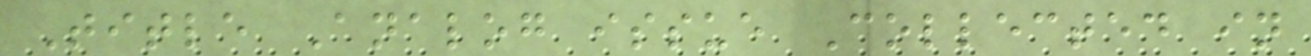Title Analog issue Collected in
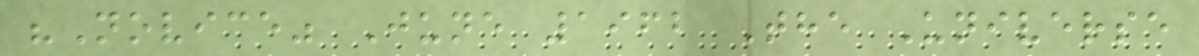"Novice" June 1962 The Universe
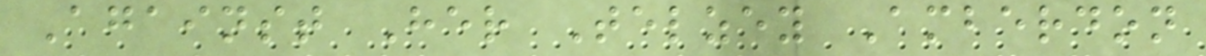Against Her Telzey Amberdon
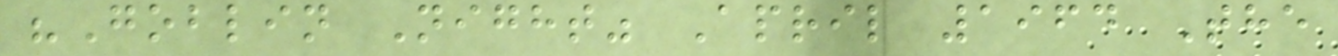"Goblin Night" April 1964 The
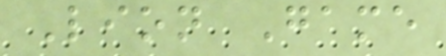Lion Game
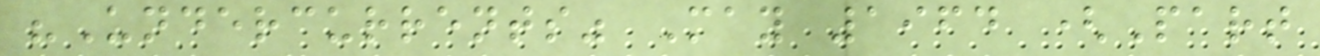"Undercurrents" May 1964 (Part
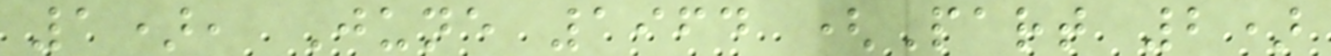1), June 1964 (Part 2)
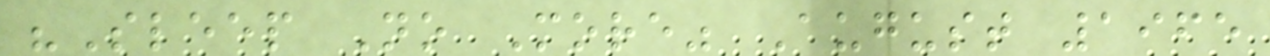"Sleep No More" August 1965
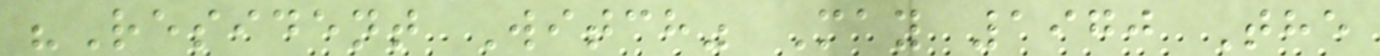"Resident Witch" May 1970 The
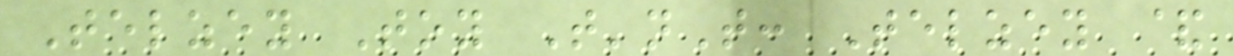Telzey Toy T'nT: Telzey &
